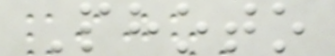Photo
